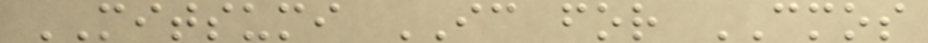MITSUMI IC for CMOS
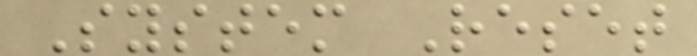System Reset
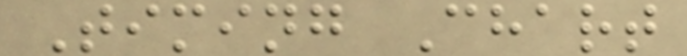Timing Chart
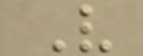V
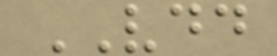VDD
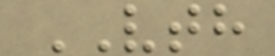VTH
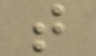t
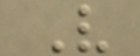V
